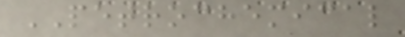PETROCHEMICAL
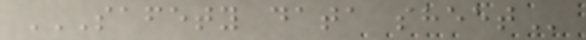SAFETY DATA SHEET
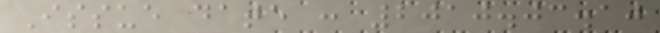Issue date : 2010.03.10
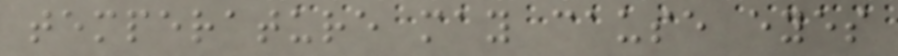temperature may cause eyes
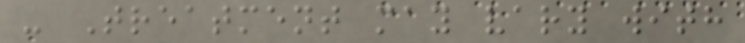- Treatment may vary with
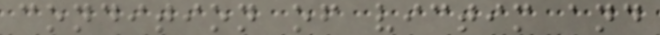condition of victim and
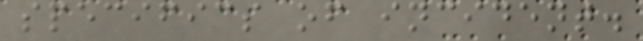specifics of incident.
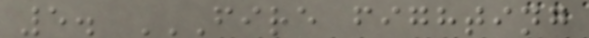5. FIRE FIGHTING
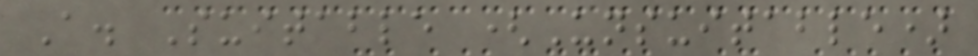A. Suitable (Unsuitable)
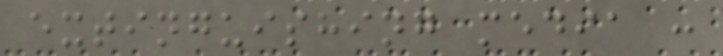extinguishing media :
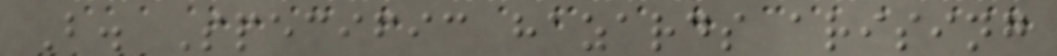B. Specific hazards arising
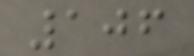106
